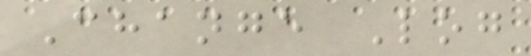Change Log
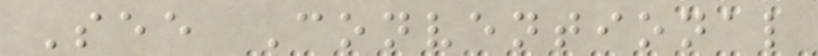See Conventional
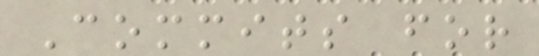Commits for
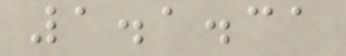1.1.31
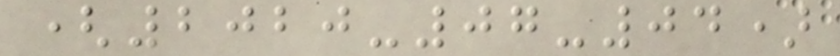(2020-07-04)
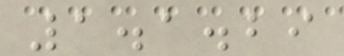1.1.29
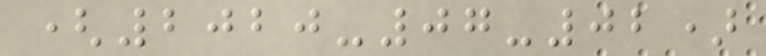(2020-07-02)
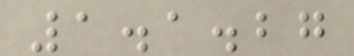1.1.27
